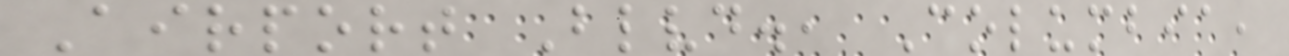Airport Blvd., Columbia,
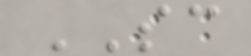SC
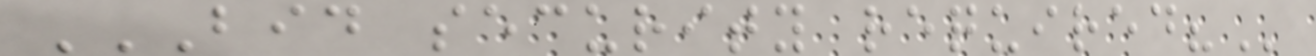BID SECURITY REQUIRED?
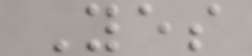Yes
